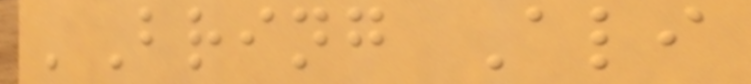'Bring Ali
